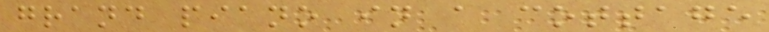grand piano in a cottage
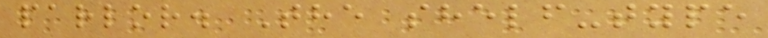parlor. The shelf-type
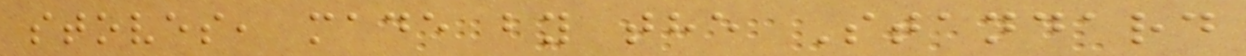stoves, made by the Standard
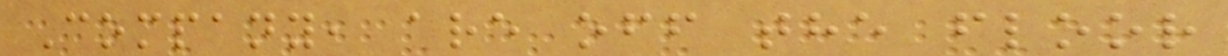Company, are off the floor
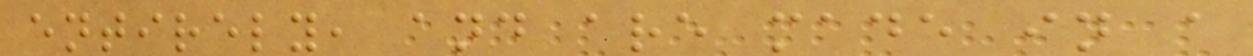entirely, and are made in a
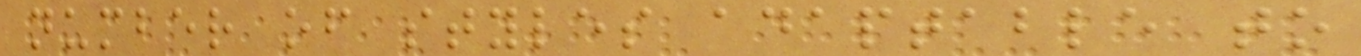number of styles adaptable to
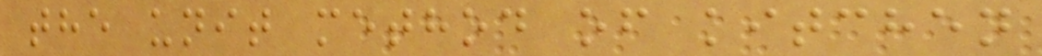the unit method of kitchen
